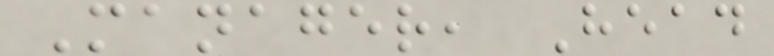Manager, Head
